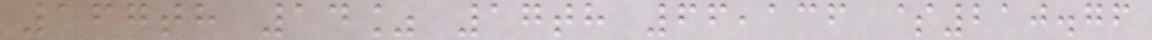167th 14% 17th 66,136 $210.76
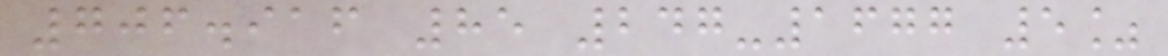706.916 85 247-1677 5%
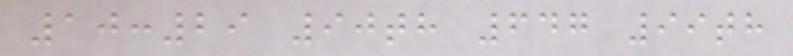10:29 90th 647 99th
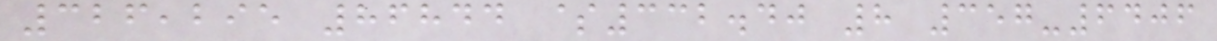326,295 86844 $332.40 8 357-6406
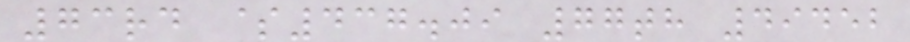73rd $437.09 77th 49452
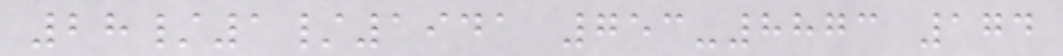28/1/1941 753-8873 174
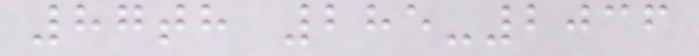87th 285-2036
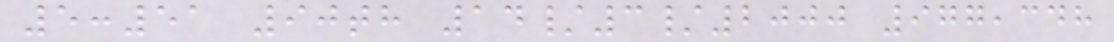5:51 90th 14/3/2000 977,348
